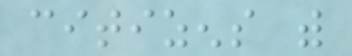citizens with
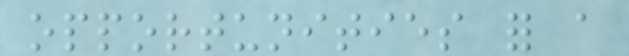opportunities for a
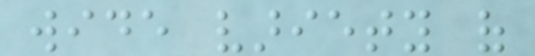wide variety of
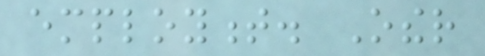employment. Other
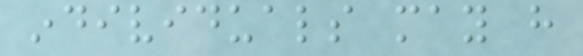individuals may have
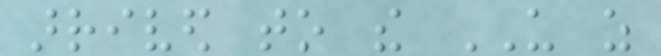arrived to the US as
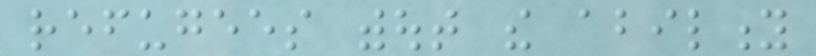refugees without the ability
